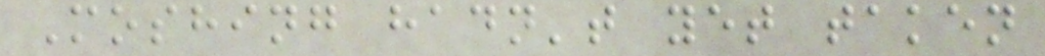Moshing hadn't yet taken
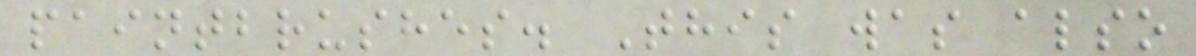paintbrushes. This was also
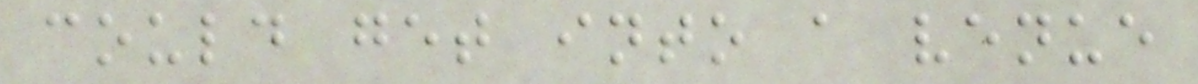could get into a venue
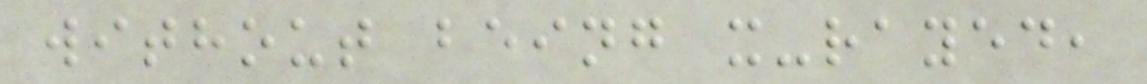without being x-rayed,
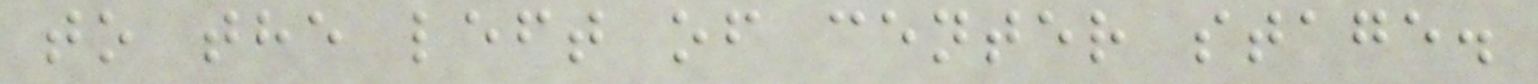to the left of center stage.
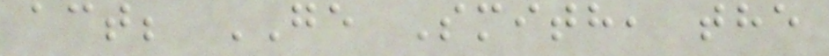act; GE Smith, the
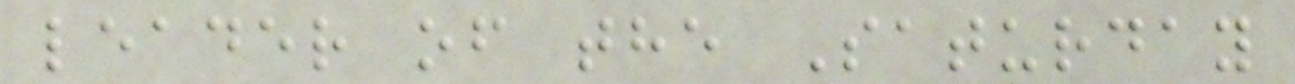leader of the Saturday
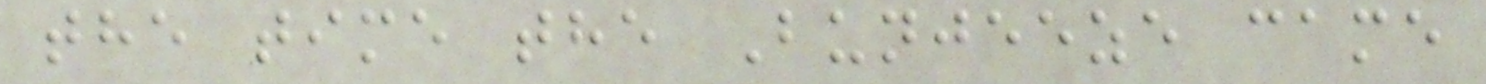the time the Bunjeeze came
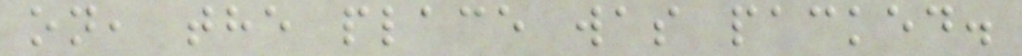on, the place was packed.
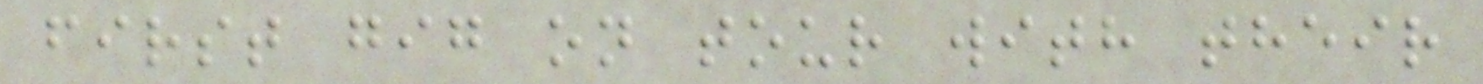first gig on tour with their
